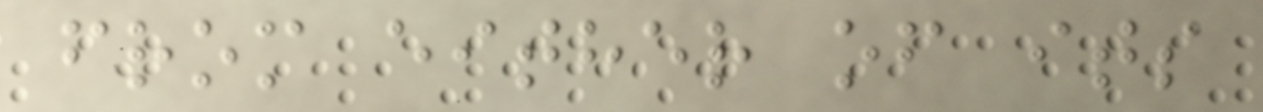from either of its
